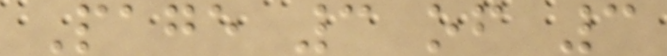Page 3 of 3
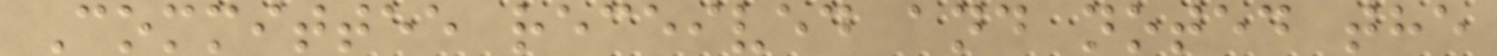Committee received and noted the
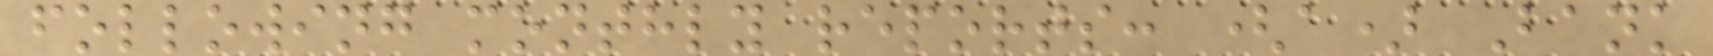following monthly reports: (a) Bank
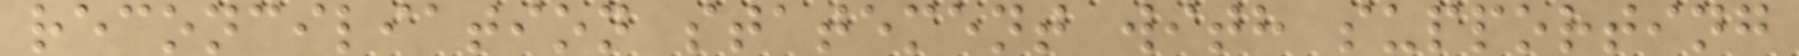reconciliation statement with supporting
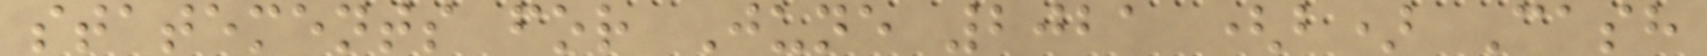statements for June 2021 (b) Cash
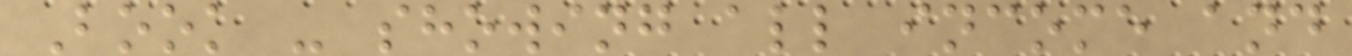Book - showing all income and
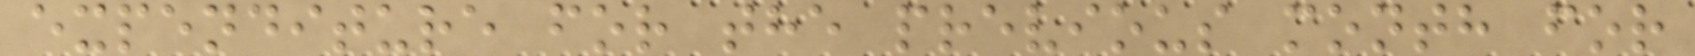expenditure for the previous month for
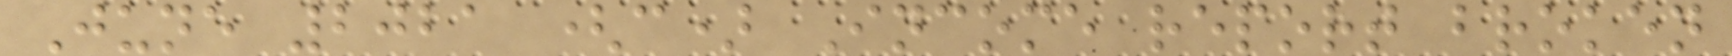June 2021 (c) Income report broken
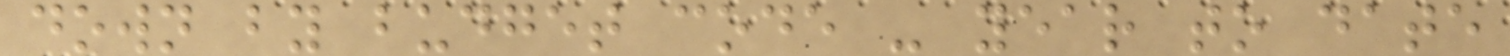down by budget code - year to date
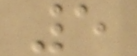5
